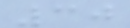30
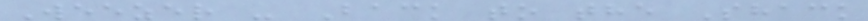Weezer - Back to the Shack
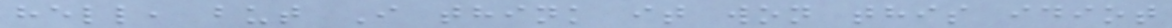hell, but I think it won this idiot
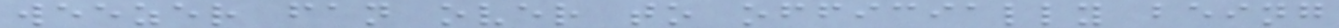weezer fan over to officially being
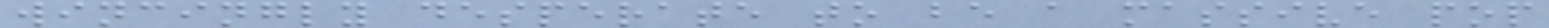wincingly desperate to be a massive pop
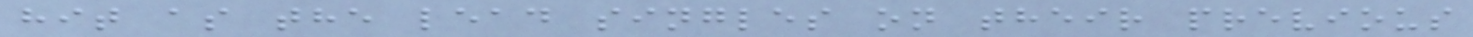hit as the lead singles on their previous
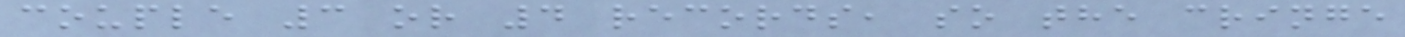couple 3 or 4 records, so the cringe
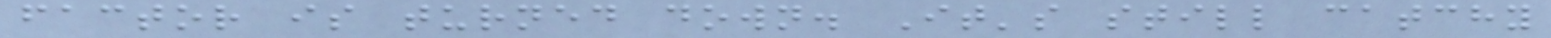factor is turned down. It's still catchy
